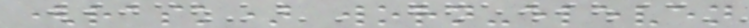(rask) worn-eleven
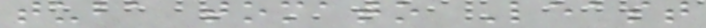tuba tomato Least
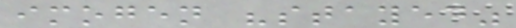imogen "stayed"
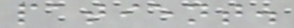patient.
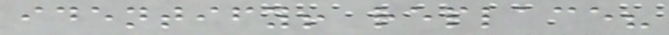identify! replace?
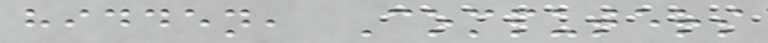hidden, Computers
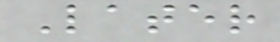Later
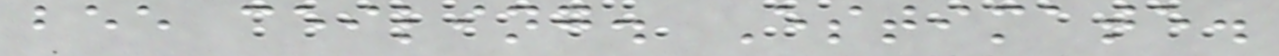bee ceiling. Estimate.
